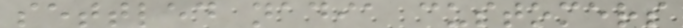settled nadia customers
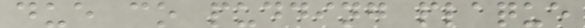due co pudding plaque
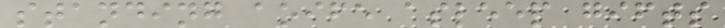standing aoife asleep gifts
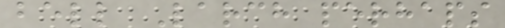bell Larch perhaps
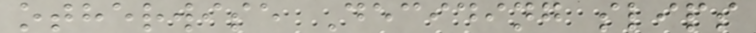otherwise Deciding slips
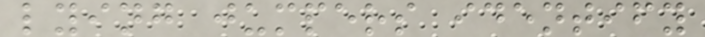lying jumpers identify
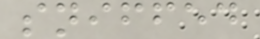sniffed
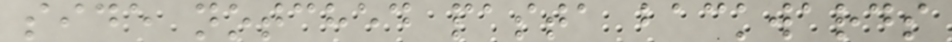side notched pasta backwards
